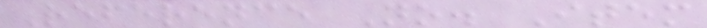Reference No. Item
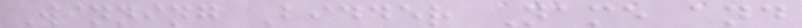Winning Bidder Name and
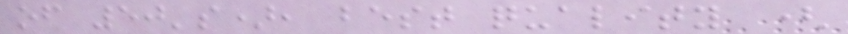of 50's), best quality (
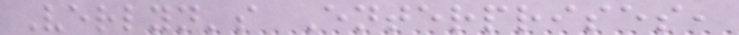Verlyn's Enterprises,
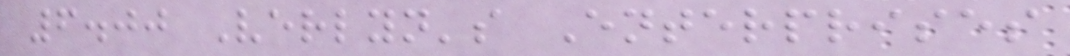6.00 Verlyn's Enterprises
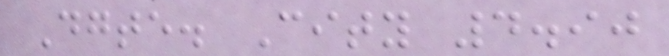Dgte. City 4.90
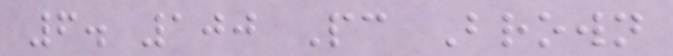6. 100 Pc Brown
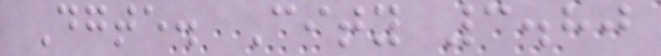Dgte. City 3.80
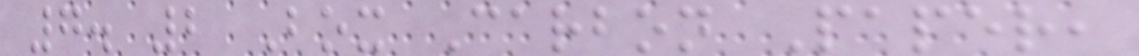7. 2 Box Carbon Paper,
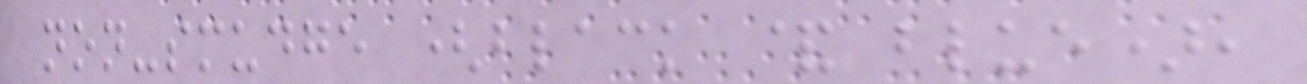non-smudge (black & blue),
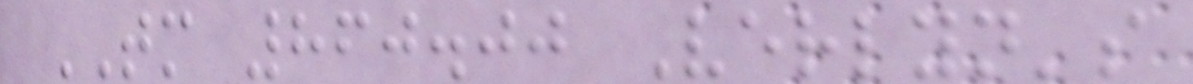TM 860.00 Verlyn's
